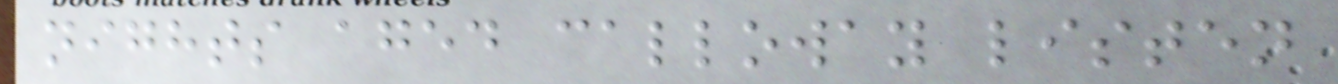nights aged calloway listen
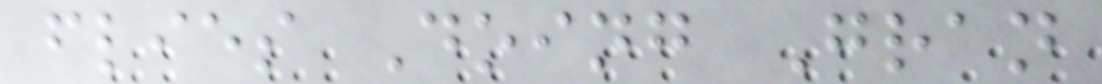flies Doing Gran
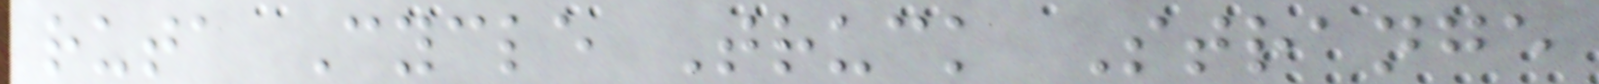ruta Cycle Truck Strange
